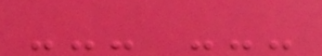--- ---
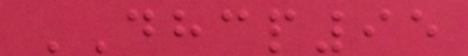DHCP95
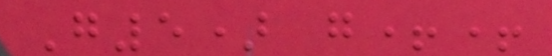G5) g++
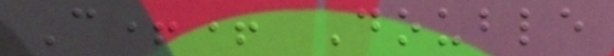C++ Double
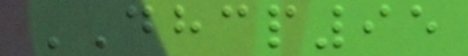DHCP95
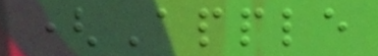(Apple
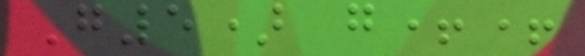G5) g++
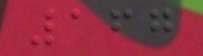167
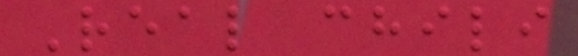Real chili
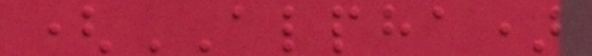(ALPHA)
